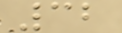32
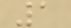1
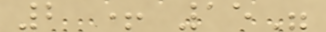2 + 15"
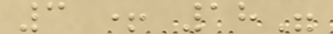3 + 18"
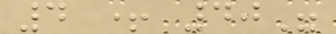4 + 40"
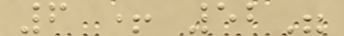6 + 52"
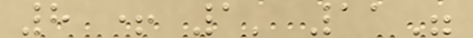8 + 1' 11"
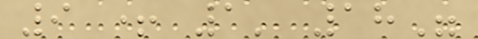9 + 1' 18"
